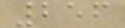256
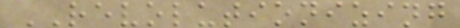REVOLUTIONIZING
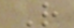R
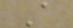A
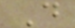D
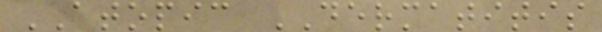ATOPIC DERMATITIS
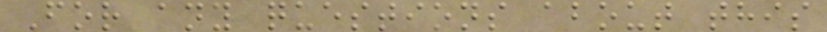For any questions about this
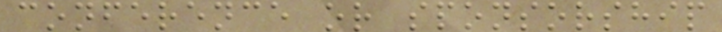conference or sponsorship
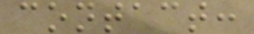contact:
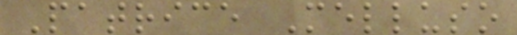Patrice Melluso
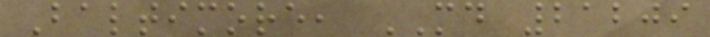Baltimore, MD 21209
